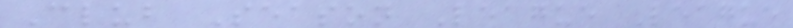Club Season League League
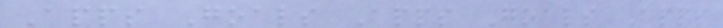Apps Goals Apps Goals Apps
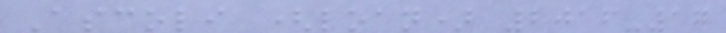Ascoli (loan) 2016-17
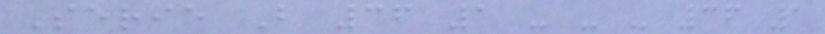Serie B 36 1 - - - 36 1
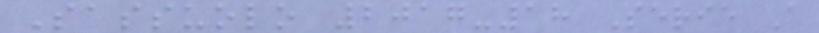Sassuolo 2017-18 Serie A
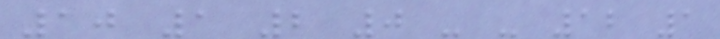10 1 2 0 - - 12 1
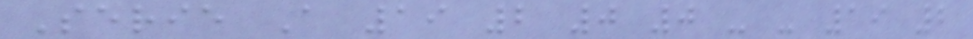Serie A 19 2 0 0 - - 19 2
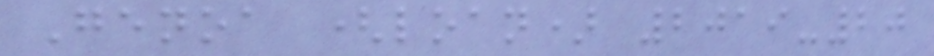Genoa (loan) 2019-20
